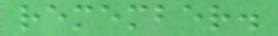remember.
